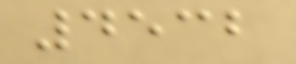4532
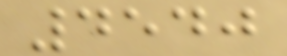4540
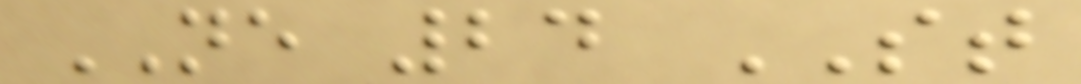NE 24 ST
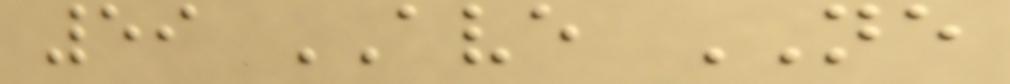59 AVE NE
